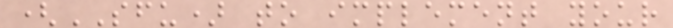(SFU) to implement your
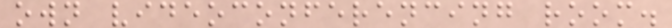own videoconferencing room.
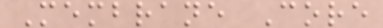Membrane Core
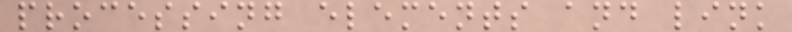processing elements and link
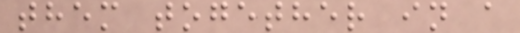them together in a
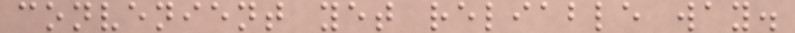convenient yet reliable way.
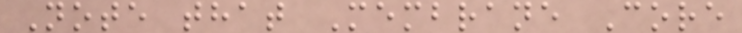Note that Membrane Core
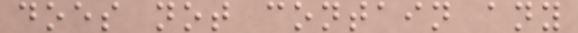does not contain any
